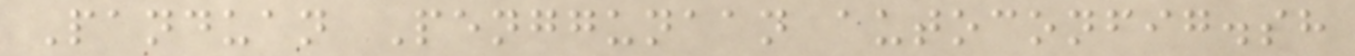Panduan Penggunaan autoconfig.sh
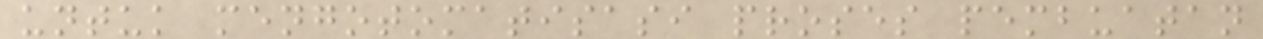untuk mengotomatisasi proses pembuatan
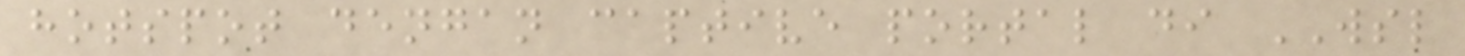hotspot dengan captive portal di WSL
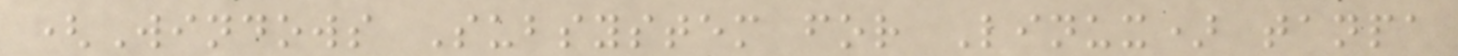(Windows Subsystem for Linux) tanpa
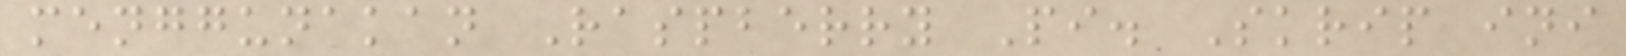menggunakan Raspberry Pi. Skrip ini
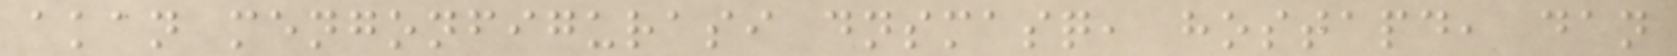akan mengonfigurasi dnsmasq, hostapd, dan
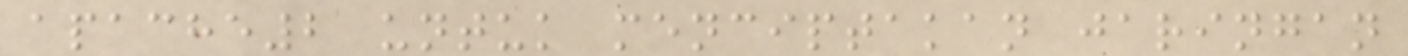apache2 untuk menciptakan jaringan
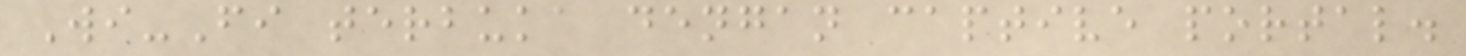Wi-Fi terbuka dengan captive portal.
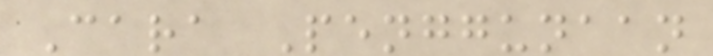Cara Penggunaan
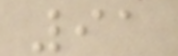91
